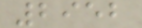2952
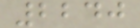2240
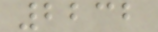2232
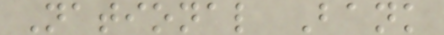National Bank
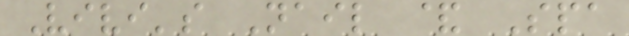Vivi's Nail & Spa
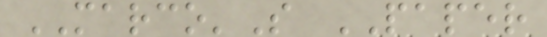MARCO'S PAPER
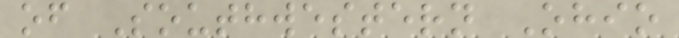of Southwestern Ohio
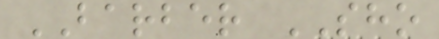BARBER SHO
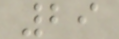29
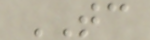TC
